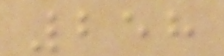258
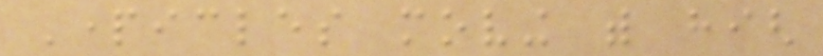Particles moving with high
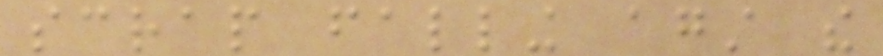scrap falling against the
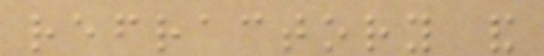refractory and
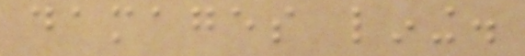damages lining.
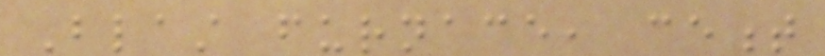Blast furnace, cement
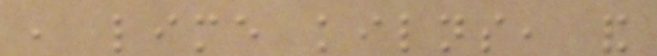, lime kilns, and
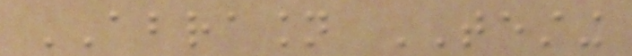ABRASION TESTING
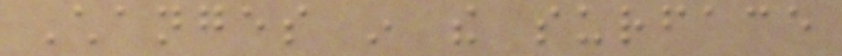Changes in the surface
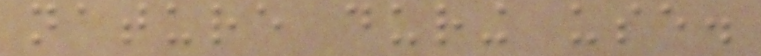nature during use.
